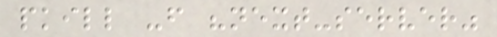pkill -f "next-server"
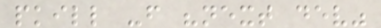pkill -f "next dev"
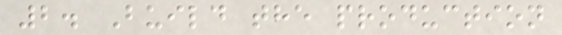2. Build the production
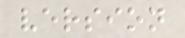version
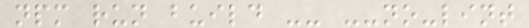npm run build -- --no-lint
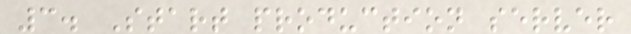3. Start production server
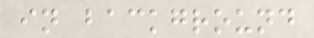in background
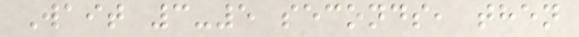Wait 3-5 seconds, then
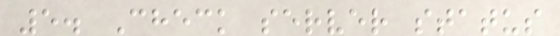5. Check server status
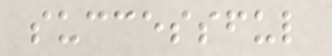successful
